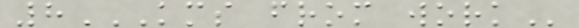8KMS FROM WORK
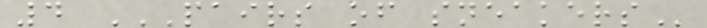4 PAIRS OF SNEAKERS
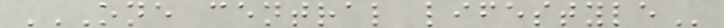ONE CENTRAL LIFESTYLE
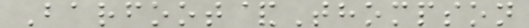Barfoot&Thompson
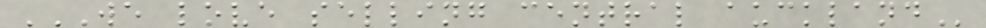WE LOVE SELLING CENTRAL AUCKLAND
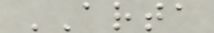ARTA
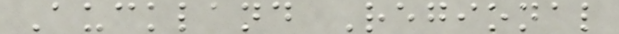Auckland Regional
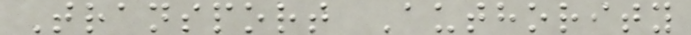Transport Authority
